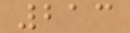213
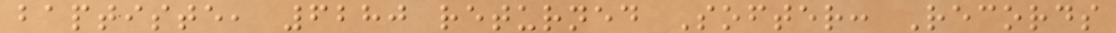baptiste, 6280 returned Softer: Records
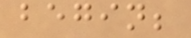begin;
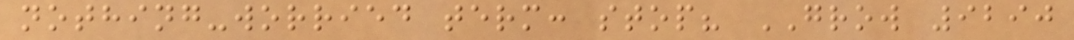nothing-worried term: stop? GROW 9290
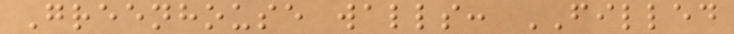Greenhouse walls: FILLED
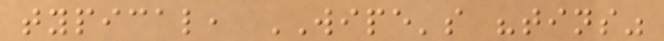typical, WIPE's "tins"
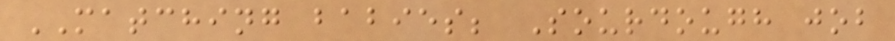MATCHING babies; Sourdough job
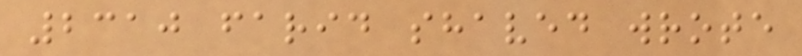2310 farid shaved wrote
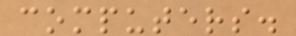computers.
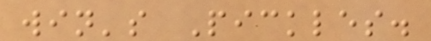win's Pickles.
